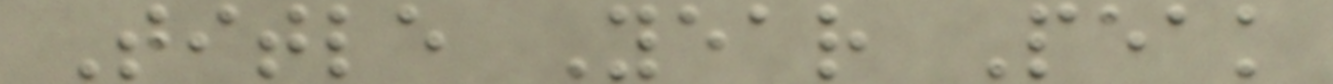Title Year Peak
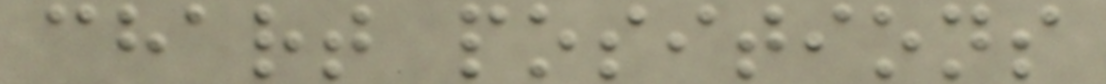chart positions
